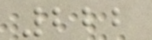222
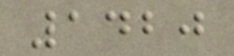1420
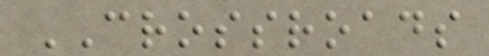CROSSROADS
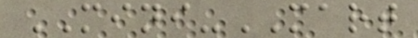MINI-MART
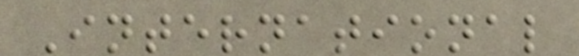International
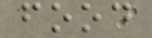food
